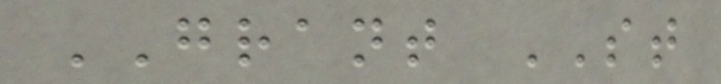GRANT ST
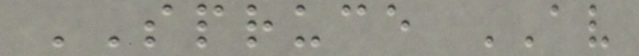SPRUCE AV
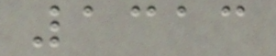1313
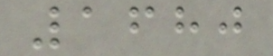1680
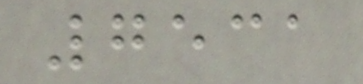7531
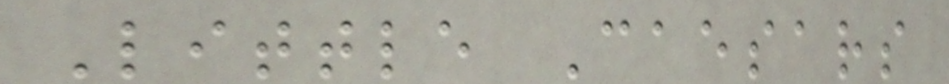Little Caesars
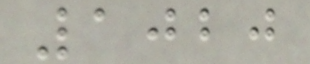1020
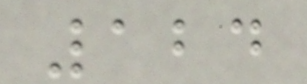124
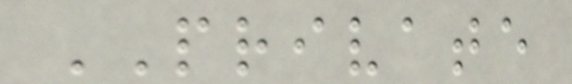PRIVATE
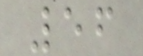56
